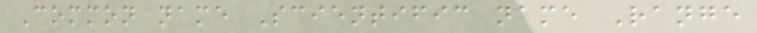Common name Scientific name Range
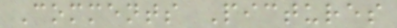Comments Pictures
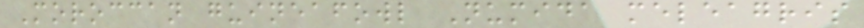Moroccan guineafowl Numida meleagris
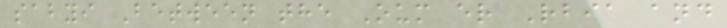sabyi Between the Oum er Rbia and
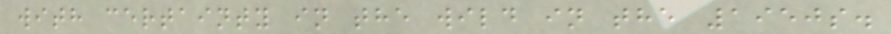with certainty in the wild in the 1950s.
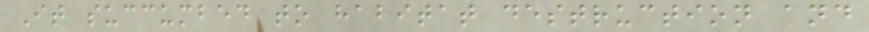It succumbed to habitat destruction and
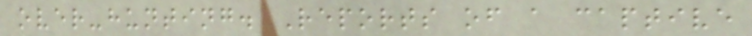over-hunting. Reports of a captive
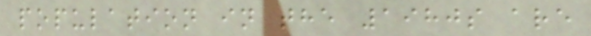population in the 1980s are
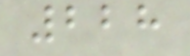228
